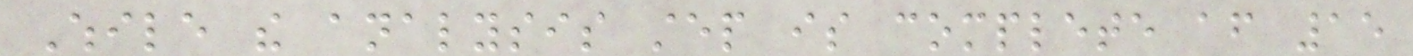While the analysis step is complete after 15
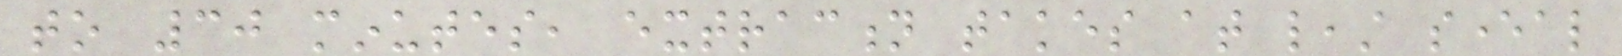to 30 minutes, extraction takes at least several
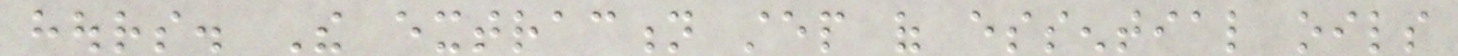hours. The extraction step of essential oils
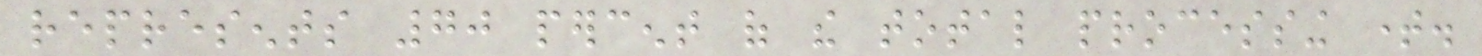represents 70 percent of the total processing time.
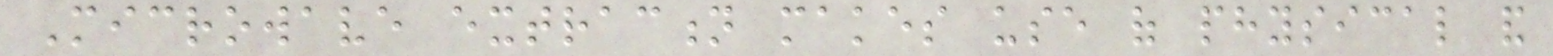Microwave extraction makes use of physical and
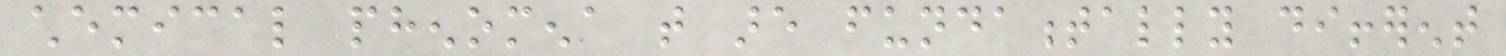chemical phenomena that are fundamentally different
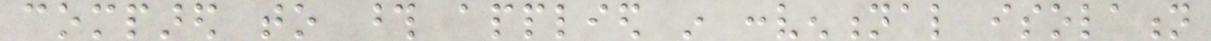compared to those applied in conventional isolation
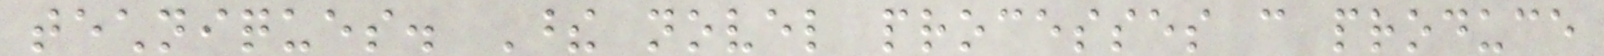techniques. These novel processes can produce
